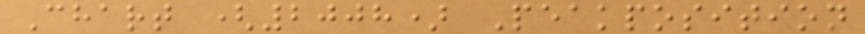Chart (2008) Peakposition
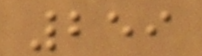259
